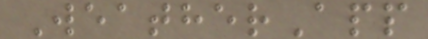WeatherApp
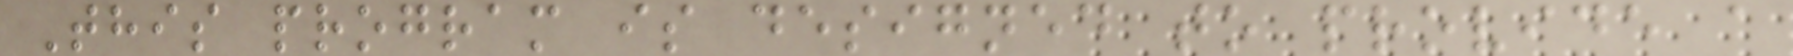This program is designed to provide a
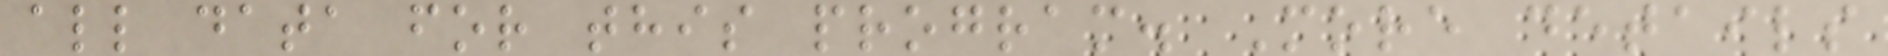all data for this program. More details
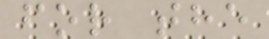for the
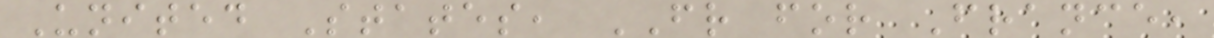United States, FR for France,
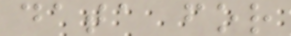data for
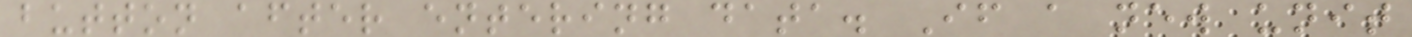button after entering data. If a new unit
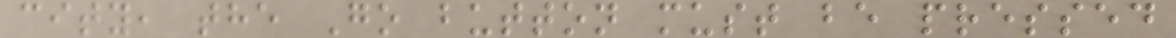city, the Go button must be pressed
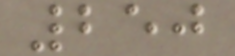250
